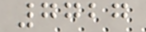7727
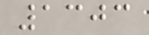1303
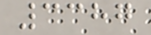3387
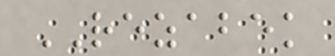REZABEK
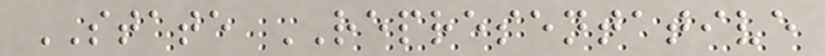STATE REPRESENTATIVE
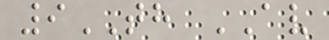9TH AV
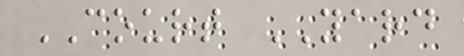COURT YARD
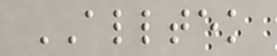ALLTEK
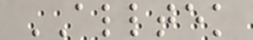ALLTEK
